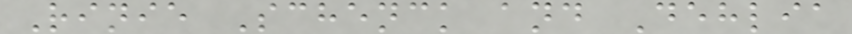Rinie Schenck and Dehlia
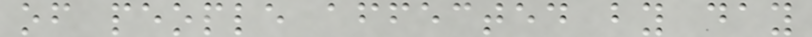of people affected by day
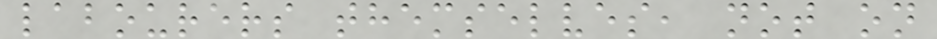labourers themselves, not on
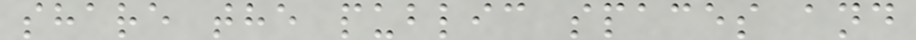share the public spaces and
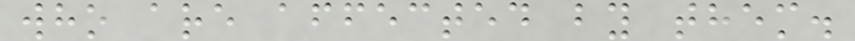who are affected by them.
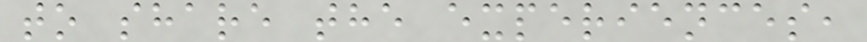to share the experiences,
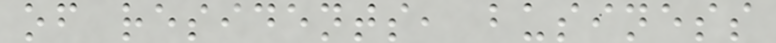of residents, business
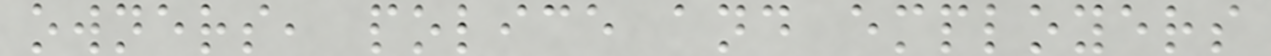owners, police and employers
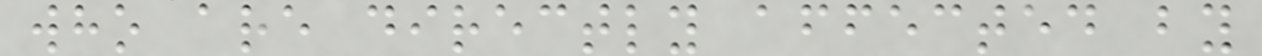who are directly affected by
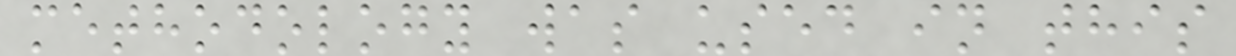methodology was used in this
